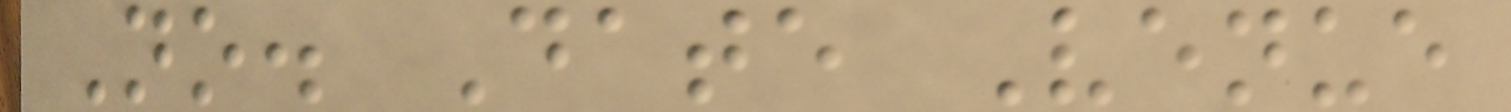No. Date Venue
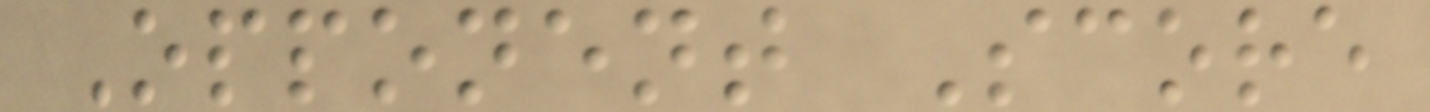Opponent Score
